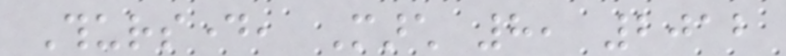Thursday, March 8, 2012
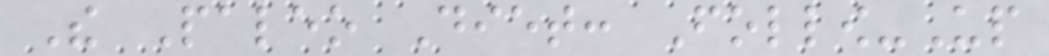The Paleo Diet: Follow-Up
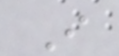I
